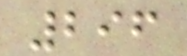296
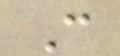C
